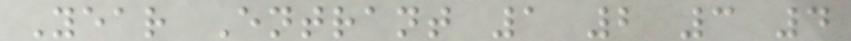Year Entrant 1 2 3 4
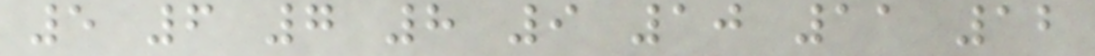5 6 7 8 9 10 11 12
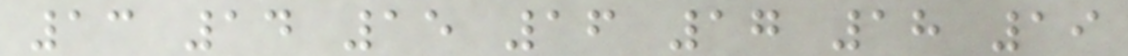13 14 15 16 17 18 19
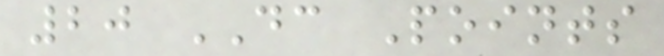20 DC Points
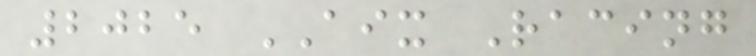2025 AIX Racing
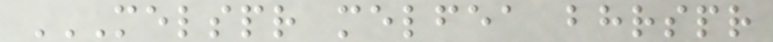MELSPR MELFEA BHRSPR
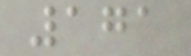171
